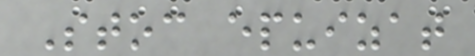Stoc epuizat
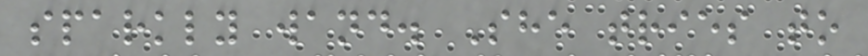sparkly wand. She tries to
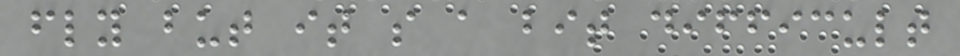fly but it s a bit difficult
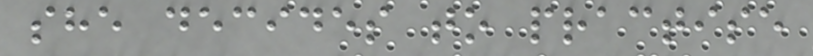she decides to practise
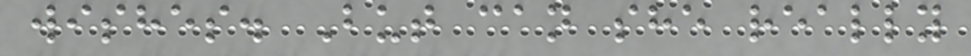wishes. But can she really
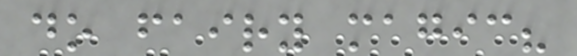do fairy magic?
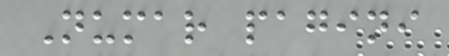Numar pagini
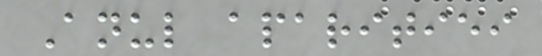Anul aparitiei
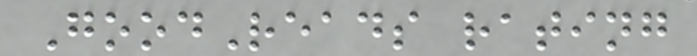GoodReads rating
